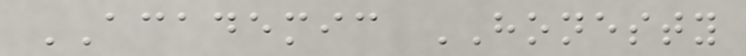ACADEMIC HONESTY
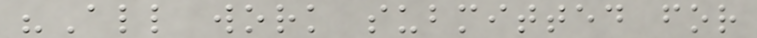"All work submitted for
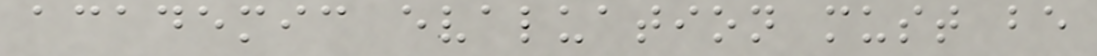academic evaluation must be
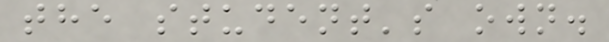the student's own.
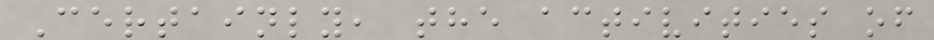Certainly, the activities of
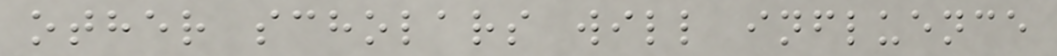other scholars will influence
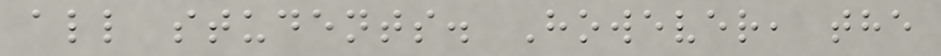all students. However, the
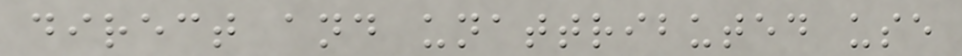direct and unattributed use
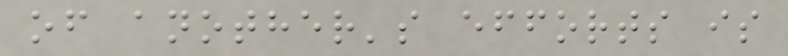of another's efforts is
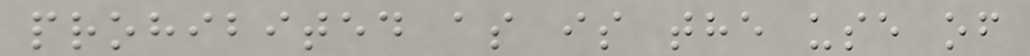prohibited as is the use of
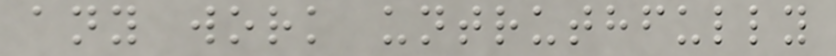any work untruthfully
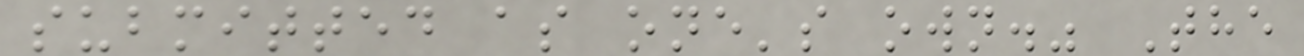submitted as one's own." The
